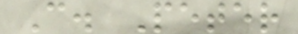C. Peter
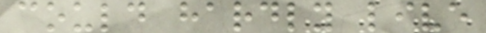could hardly live
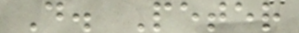D. Peter
